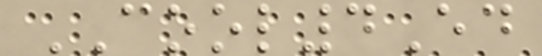COOL4Ed
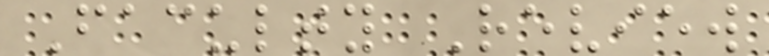Faculty Review
